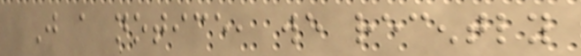Just a notice, we recently
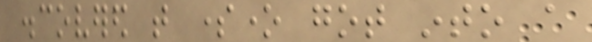discovered that someone got into a
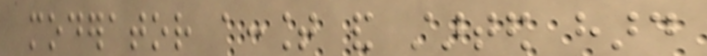moderator account and started hard
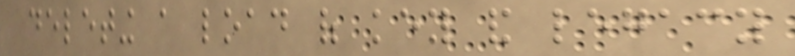deleting a load of key and legacy
